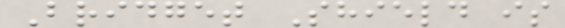Bridget Shield is
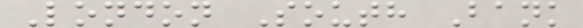London South Bank
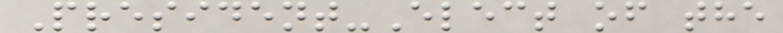President-Elect of the
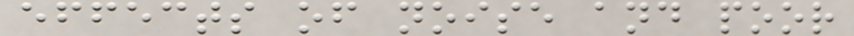effects of noise and poor
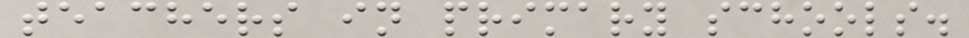teachers in primary schools.
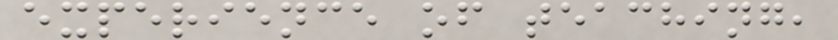experience of teaching,
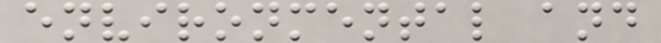environmental and
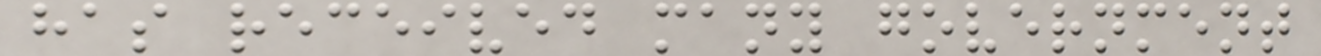has received many government
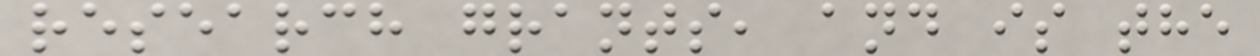research grants, and is the
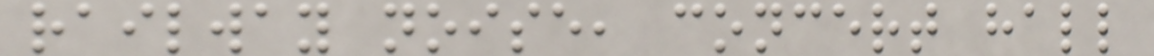railway noise, concert hall
